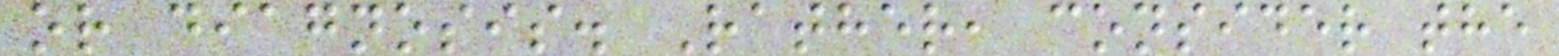or diagnosis. Rather, consider the
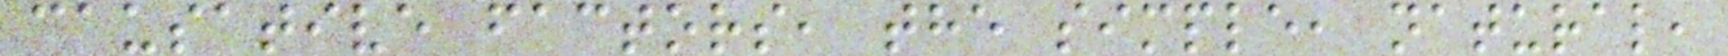causative factors, the simple, natural,
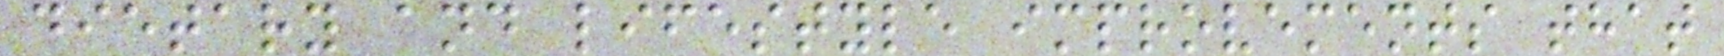dietary and lifestyle improvements that
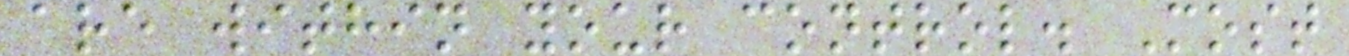are within your control. Most
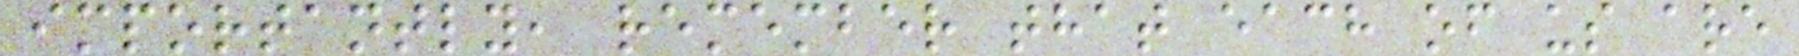importantly, remember that each of us are
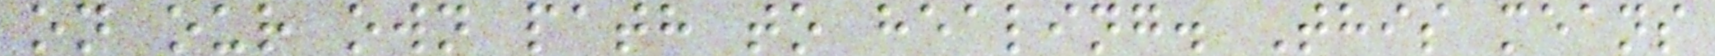on our own path to healing. This means
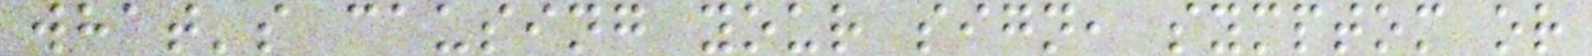what's causing your sign, symptom or
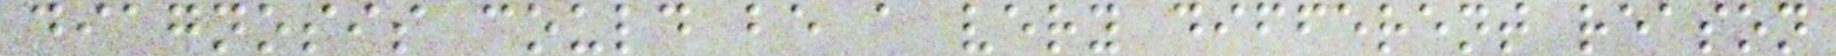diagnosis could be a very different reason
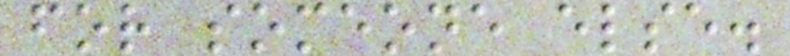for someone else.
